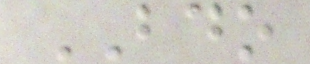BDO
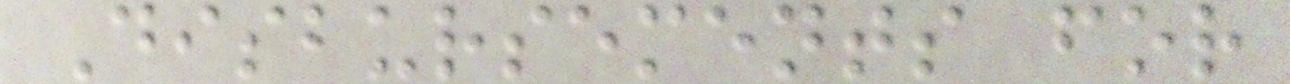Disbursements for
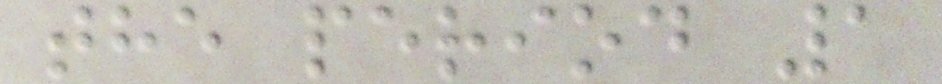the period 1
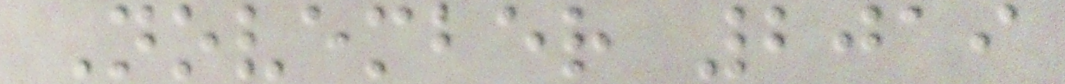November 2019
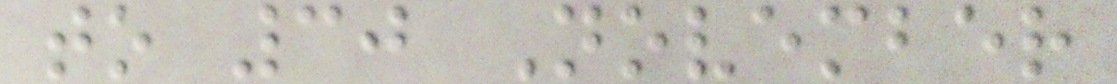to 30 November
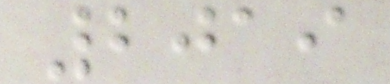2019
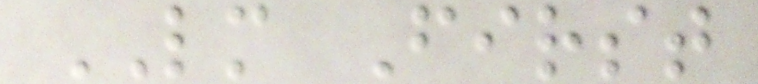LM First
